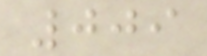009
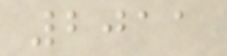2011
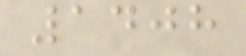1408
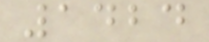1424
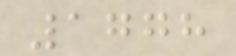1778
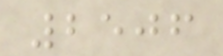2506
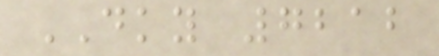DKY 7212
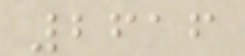2616
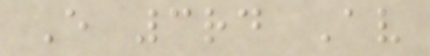E 3rd Av
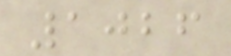1026
